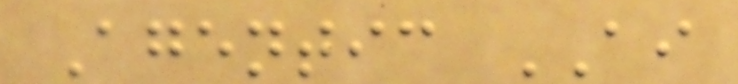Agentic AI
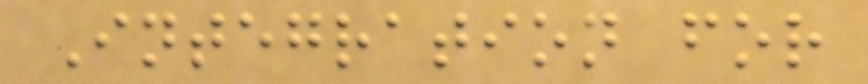Integration for
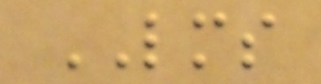LMS
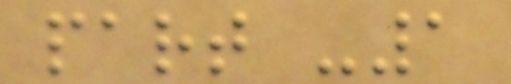part -1
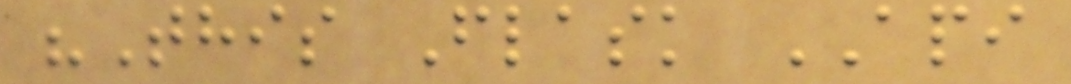"This Flask API
